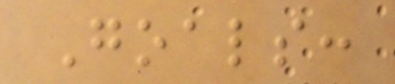Goals:
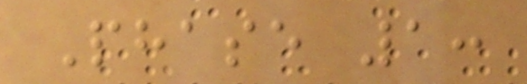Phase 1:
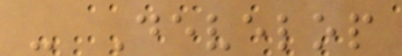- Develop
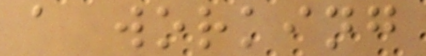a working
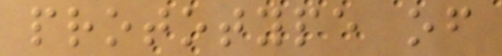prototype of
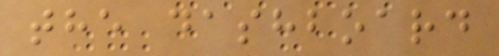the dashboard
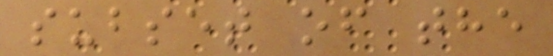subset of the
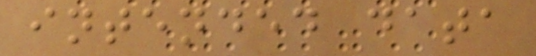intended data
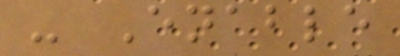- Enable
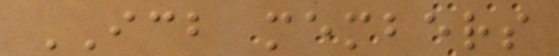ICB members
